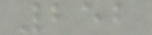252
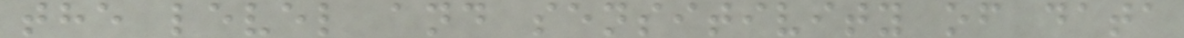the level and sensitivity of data
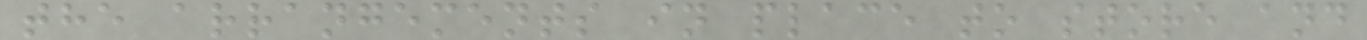the arrangements in place to store and
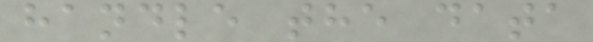handle the data
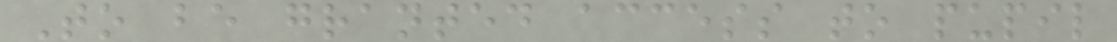To be granted access to pupil
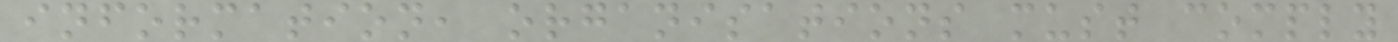information, organisations must comply
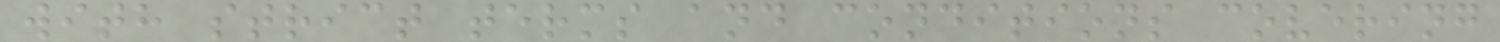with strict terms and conditions covering
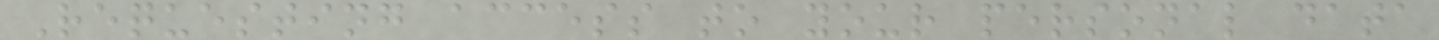Requesting access to your personal data
